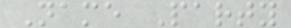Name Party
